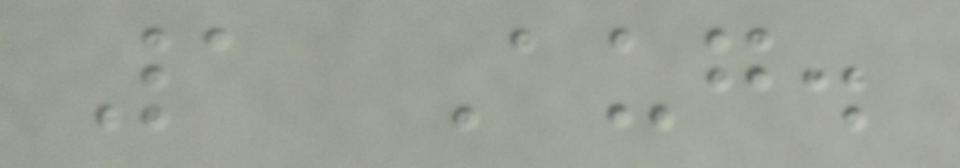1 Aug.
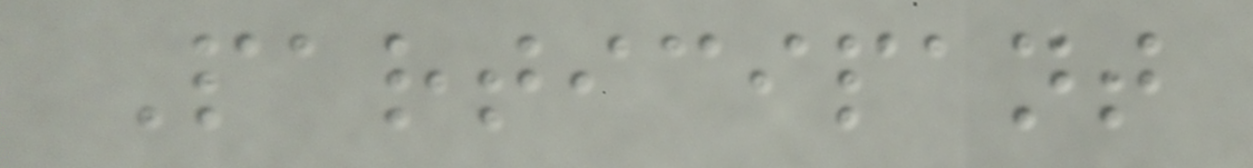Participant
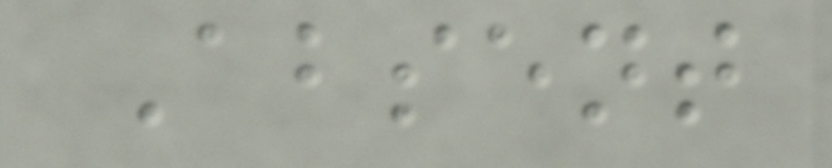Absent
